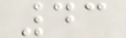43
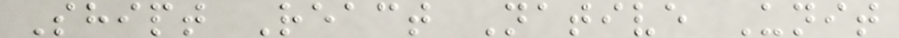Shipt React Native Unit
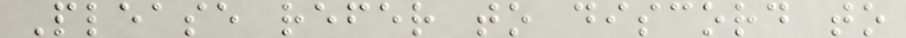Please refer to discord to
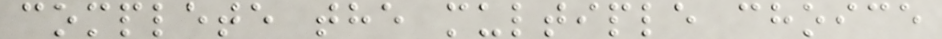complete the multiple choice
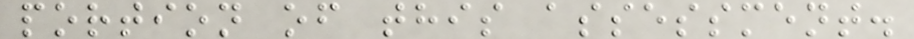portion of this assessment.
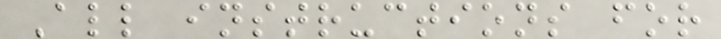All instructions for
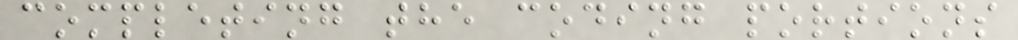completing the coding portions
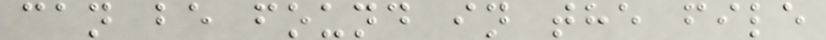can be found in the file
